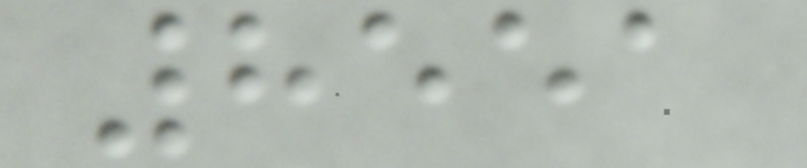8551
